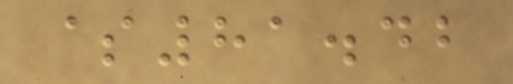$81.42
